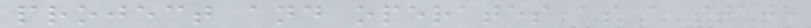project and operates as a state
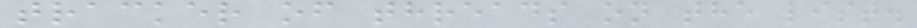tracker of threads on the list.
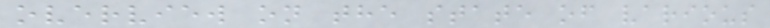overview on the state of various
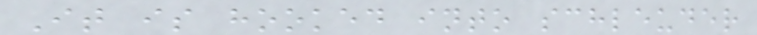It is hooked into schleuder
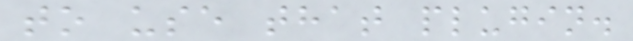to use that plugin.
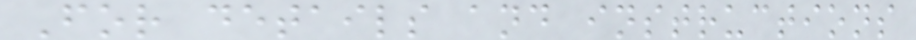For details and instructions
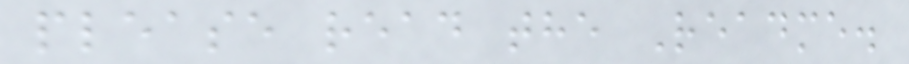please read the Readme.
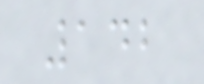142
